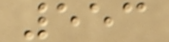553
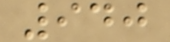940
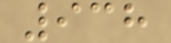938
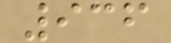936
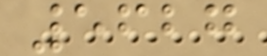5627
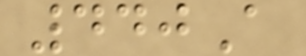440A
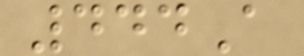444A
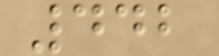442
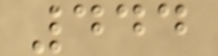444
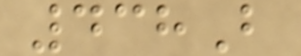438B
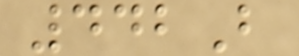442B
